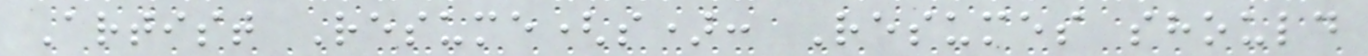Artist Resume(s): Resumes should
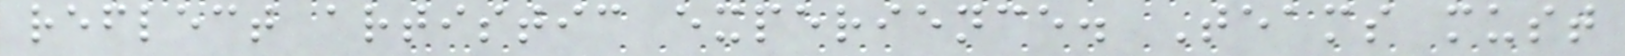reflect artistic experience. Teams must
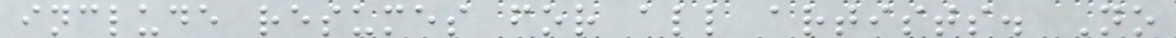include resumes for all artists. No
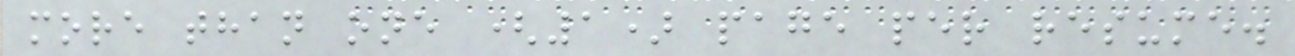more than one (1) page per resume.
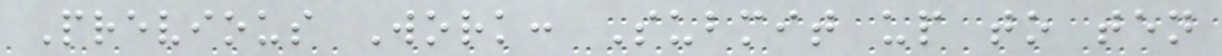Previous Work: Submit up to ten
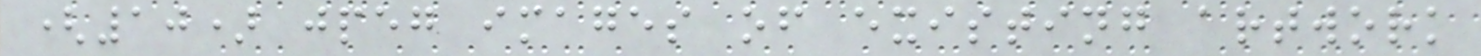(10) jpeg images of existing artwork
